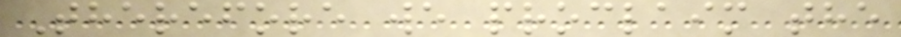Therefore we proclaim the
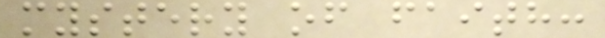mystery of faith:
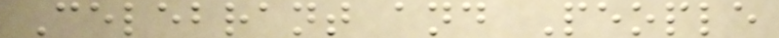Celebrant and People
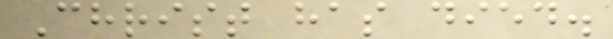Christ has died.
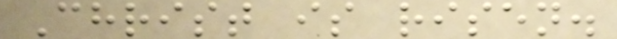Christ is risen.
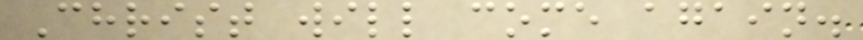Christ will come again.
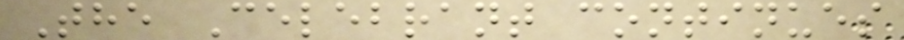The Celebrant continues
